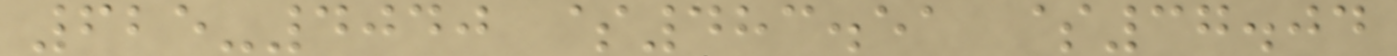625-4040 $483.51 $37.04
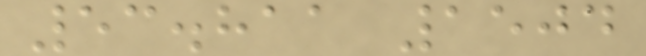53.811 1504
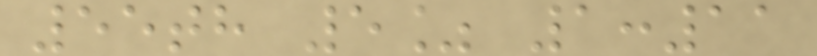55th 5% 1:11
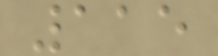115
